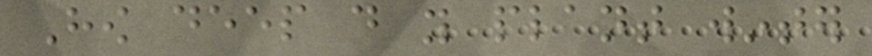How deep do you plant winter
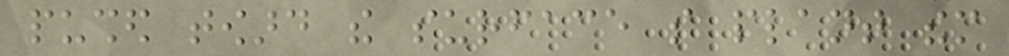pushed toward the surface so plant them
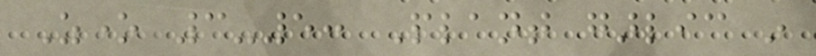Zone 3-5: Plant garlic in
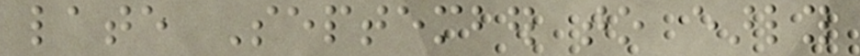late September to early
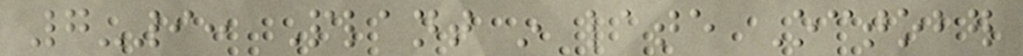7-9: Plant in late October
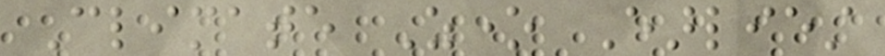Climate Zone Earliest
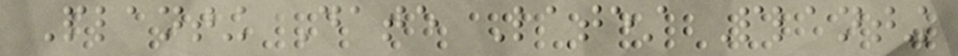Planting Date Latest Planting
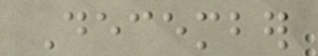December
